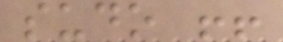sudo !!
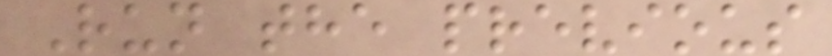Run the previous
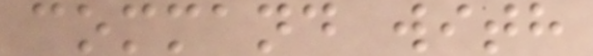command with
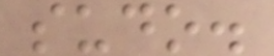sudo.
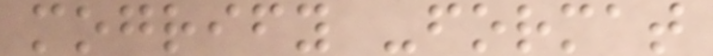mogrify -format
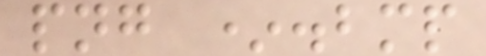png *.bmp
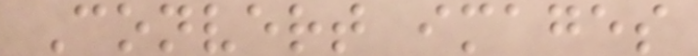Convert images
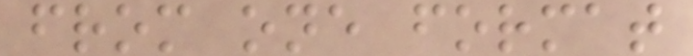from one format
